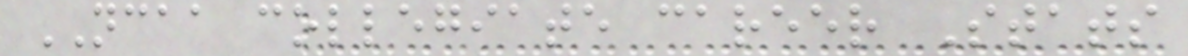NCAA collegiate career Stats
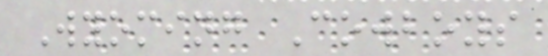Wyoming Cowboys
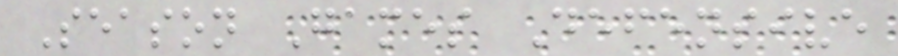Season Games Defensive
